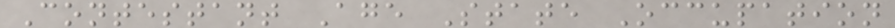Contestant Age State Occupation
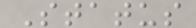Status
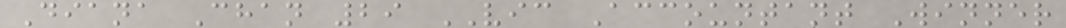Diana Chan 29 VIC Accountant Winner
